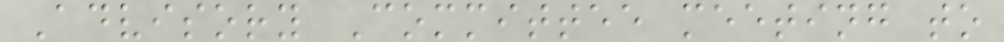Advisory Committee meeting to
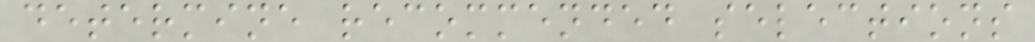determine recommended selections
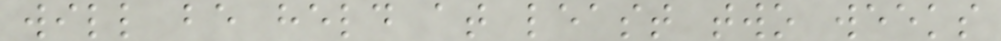will be held at least two weeks
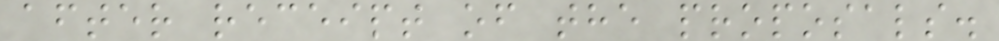after receipt of the proposals.
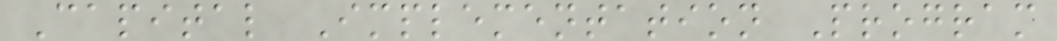Capital Implementation Program
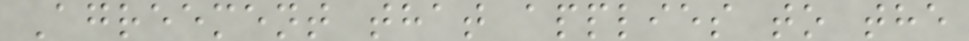Agreement that applies to the
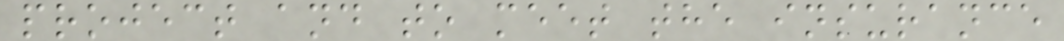project and to meet the insurance
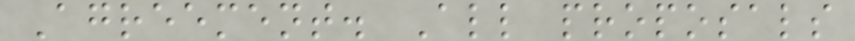Agreement. All proposals
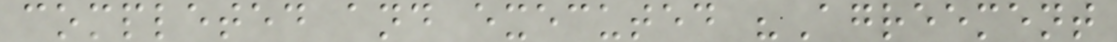completed and executed "Agreement
